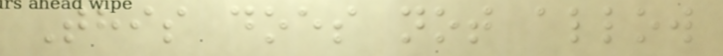This does not allow
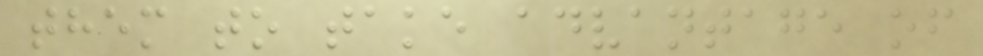them to take advantage of
